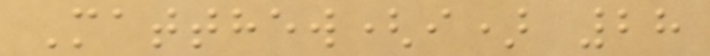Matthew(i) 28
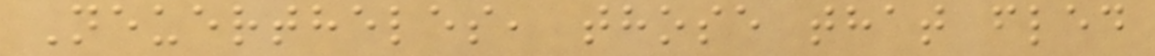Neuertheles, those that fled
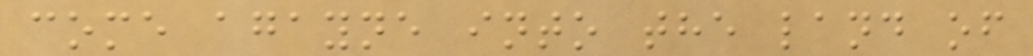come agayne into the land of
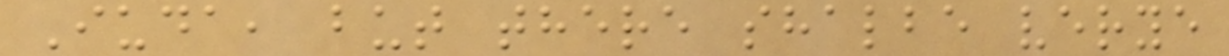Iuda, but there shalbe verye
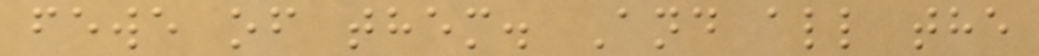fewe of them. And all the
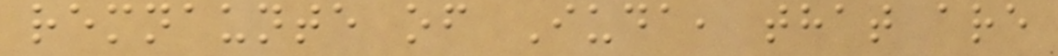remnaunte of Iuda, that are
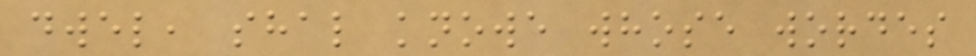dwel, shal knowe whose wordes
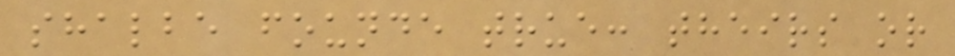shalbe founde true: theirs or
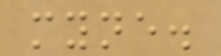myne.
